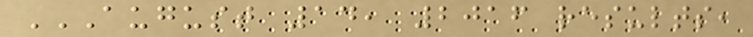AUGUST 14, 2016 RESULTS,
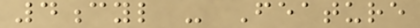4cyl - Feature
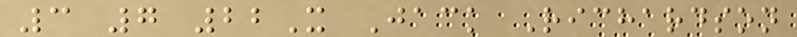3 7 22X Jack Richardson
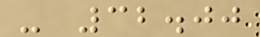- 32.00
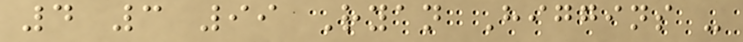4 3 99 Ryan Higgins -
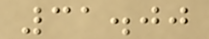31.00
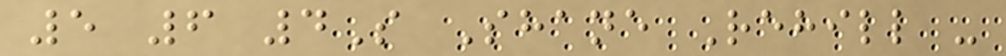5 6 4S Shane Rehill -
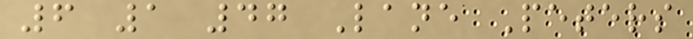6 1 47 Lane Peters
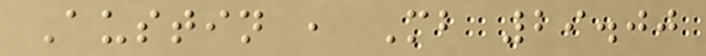Austin , Mb 29.00
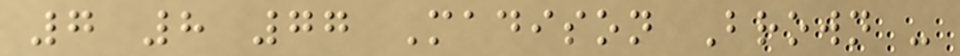7 8 77 Madison Brown -
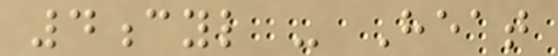4cyl - Heat
